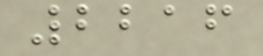2216
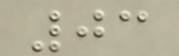03
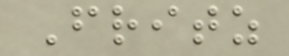Fritz
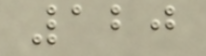120
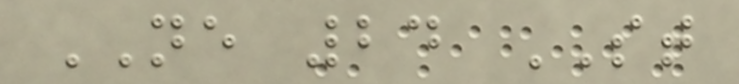NE 24 ST
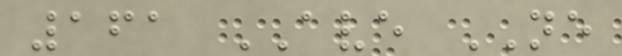161 AVE NE
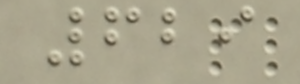629
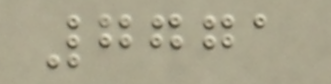7771
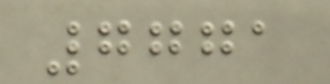7771
